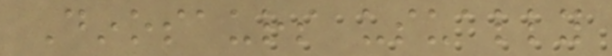Dinosaurs usually
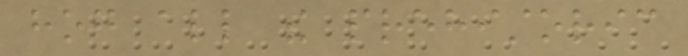hog all the prehistoric
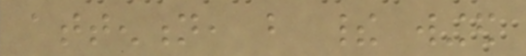attention, but their winged
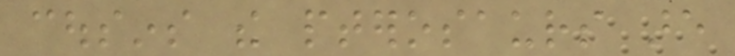cousins the pterosaurs are
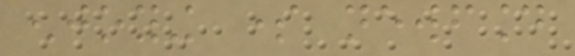enjoying some newfound
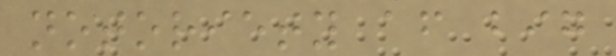notoriety after big
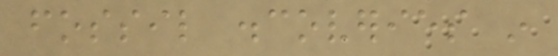fossil discoveries in
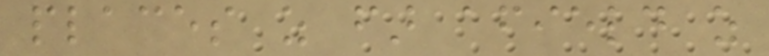places as far afield as
